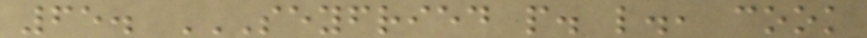65. SEYFRIED P. L., COOK
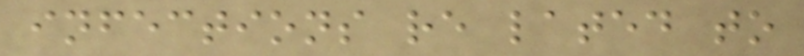infections re lated to
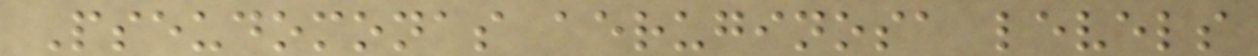Pseudomonas aeruginosa levels
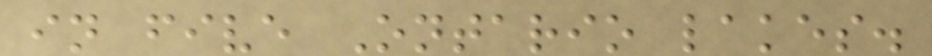in five Ontario lakes.
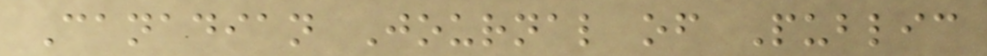Canadian Journal of Public
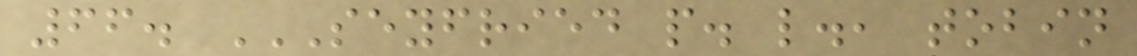66. SEYFRIED P. L., TOBIN
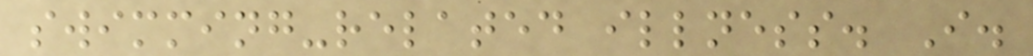swimming-related illness. I.
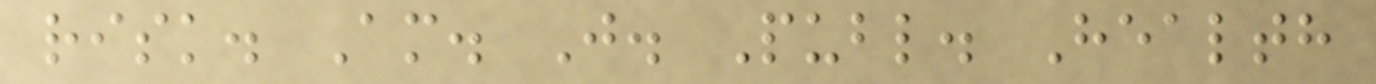risk. Am. J. Publ. Health
